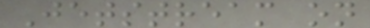Jetstream on
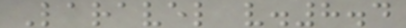Laravel v.8.4
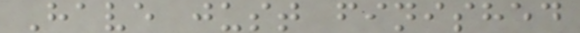Have just finished
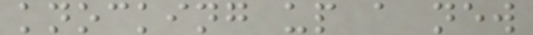knocking up a new
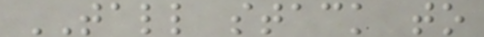TALL stack to
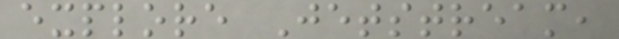explore Jetstream,
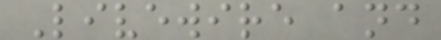Livewire and
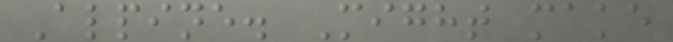Alpine. Might make
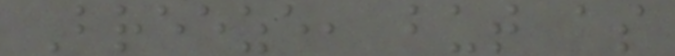Breeze, but as
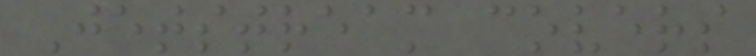Jetstream covers
